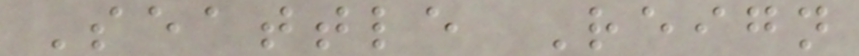Seattle Reign
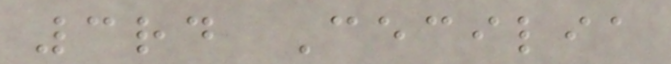3rd Cecilia
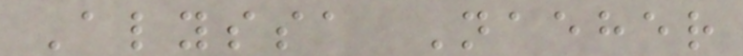Alyssa Naeher
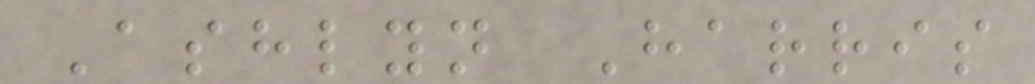Ashlyn Harris
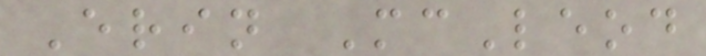Erin McLeod
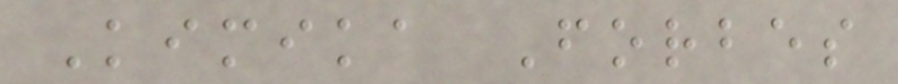Kimika Forbes
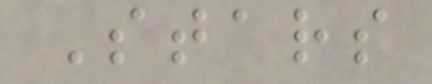Stars
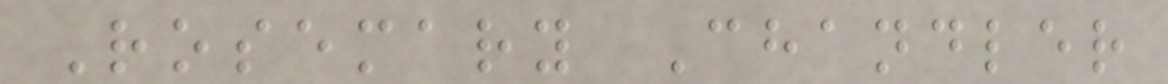Rosemary Chandler
